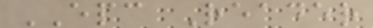EPC Reader
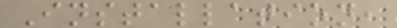Installation,
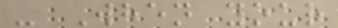- When your
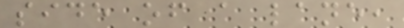side of a lane,
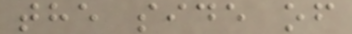the side of
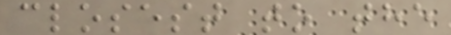closest to the
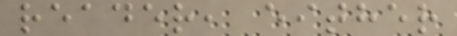reader, either
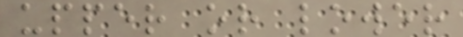upper or lower
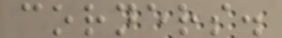corners.
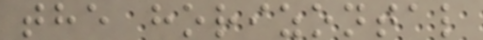the horizontal
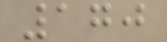170
